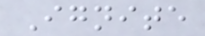Ignite
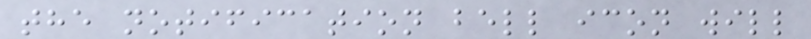the notification bell icon will
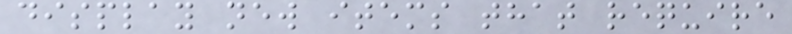display new items that require
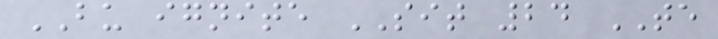BU ignite SIT 24 TE
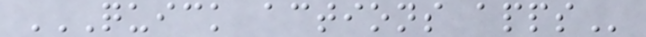QUICK ACTIONS APPS
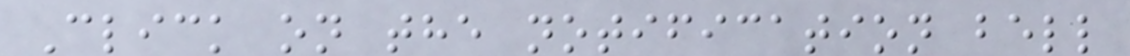Click on the notification bell
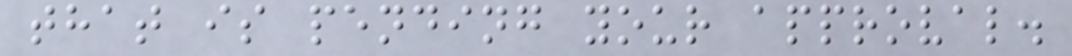that is pending your approval.
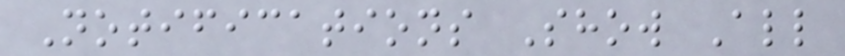Notifications Show All
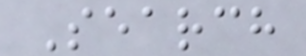Search
